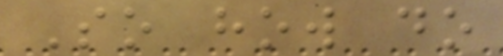So how do
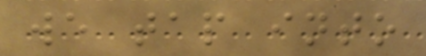we tap into
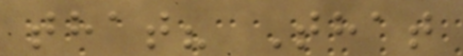that? That
